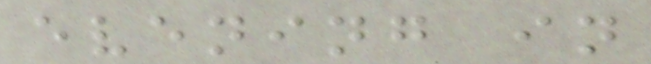evening in
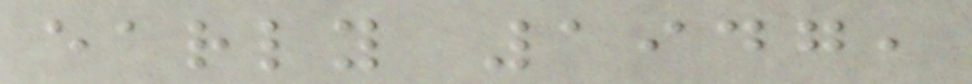early 1947,
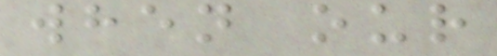when our
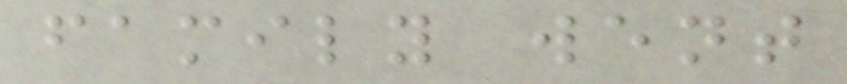family went
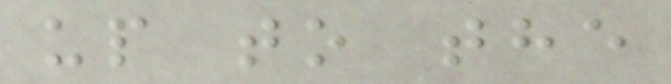up to the
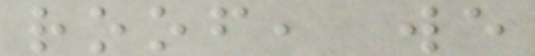roof, we
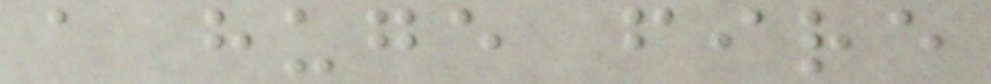a huge fire
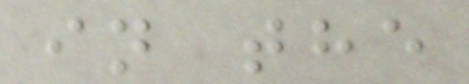in the
